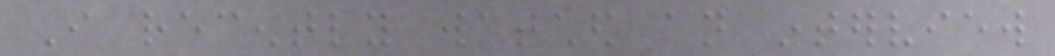I recently watched an interview
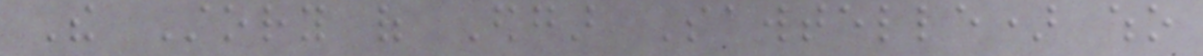The Story of Edgar Sawtelle) who
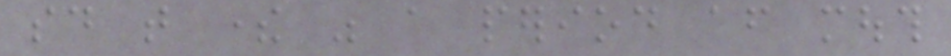said that there was a period after mouth
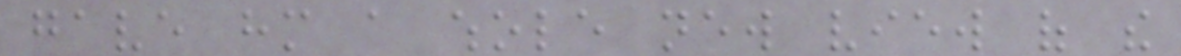gave him a whole new view of the
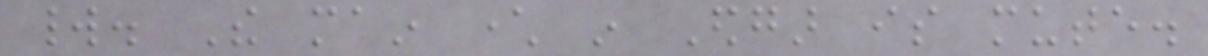world. The main character in Edgar is mute.
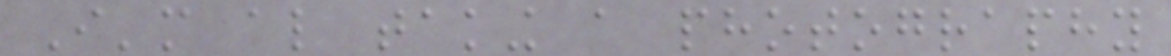I'm also taking a photography
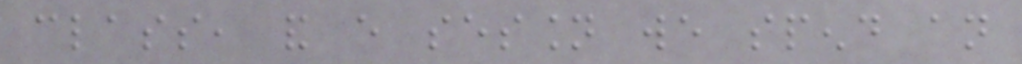class, and every session we spend an
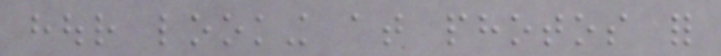hour looking at photos for
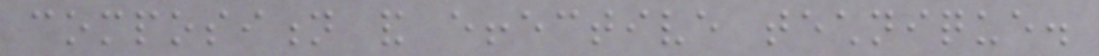composition and effective technique.
